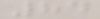84
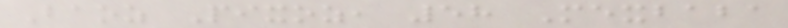Baoz Pixoz, 58 Mexbaba
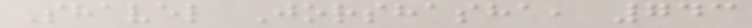Shavel Jorshasha, 743
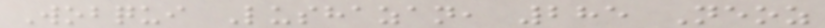Wobqui Lushazan, 285 Neoz
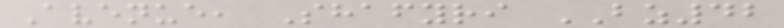Avenue, Shafyri BZ42
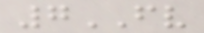7FV
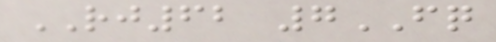RJ62 7FQ
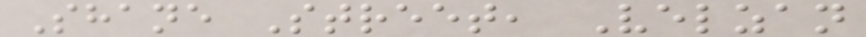Shane Street, Velzan
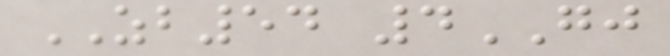ZB54 4GJ
